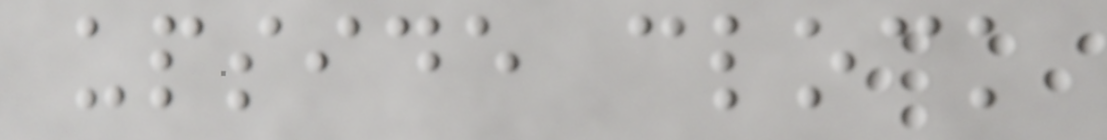upside clock
